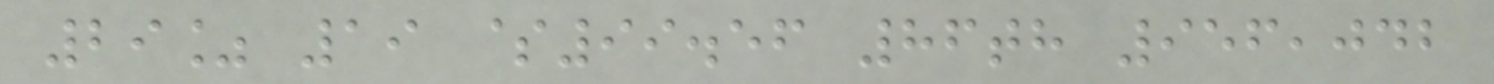29% 19 $99.56 86th 956,042
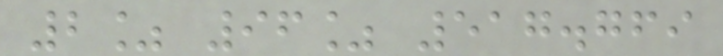2% 96% 517.769
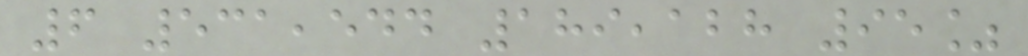6 531,544 189,128 95%
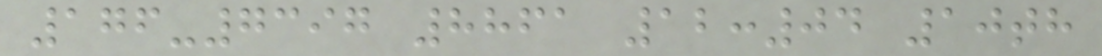176-7397 8861 12:04 10th
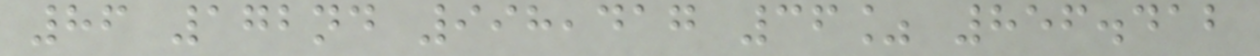86 172nd 998,417 36% 856.412
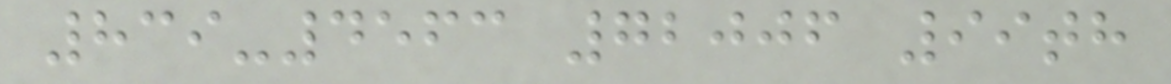839-4563 72006 99th
